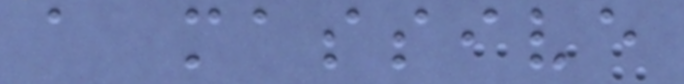a massive
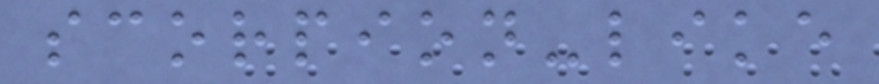scorpion-like
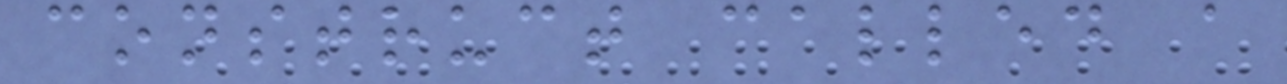construct called a
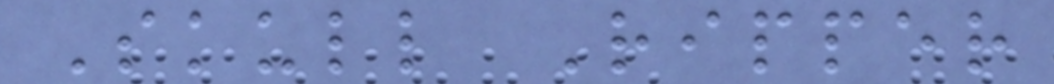Skull Ripper
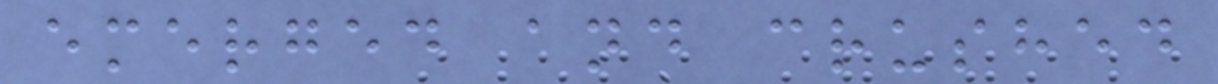emerged and crushed
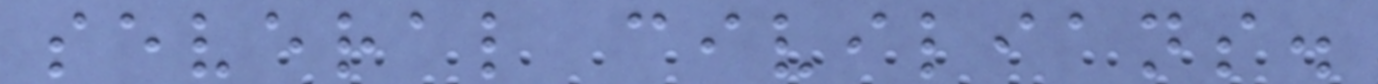several civilians.
